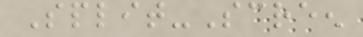Split-Screen
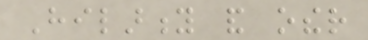Hilarity and other
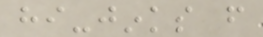hi-jinks from
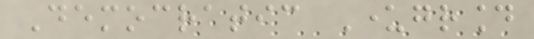Democratic Underground
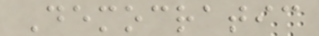Democratic
